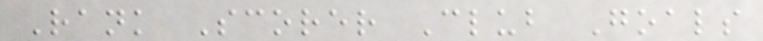Rank Scorer Club Goals
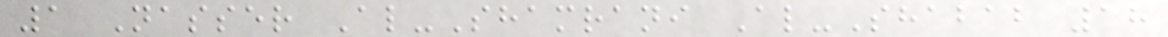1 Nasser Al-Shamrani Al-Shabab 18
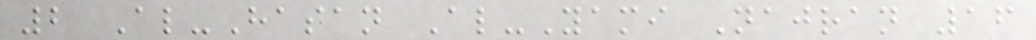2 Al-Hasan Al-Yami Najran 16
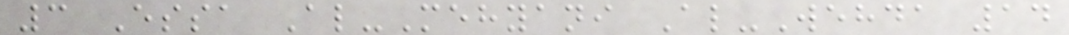3 Essa Al-Mehyani Al-Wehda 14
